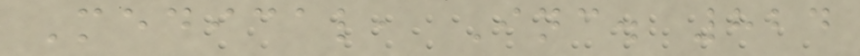Medical, Inc. 824
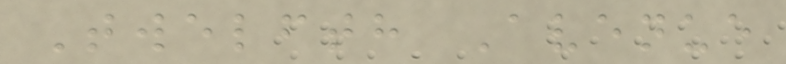Twelfth Avenue
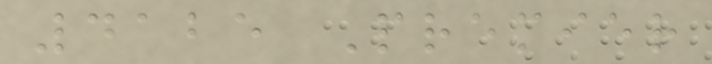4125 Premier
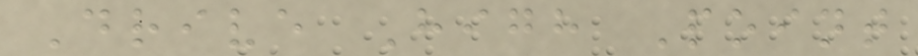Drive High Point
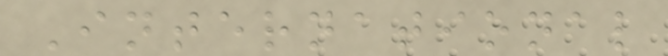International
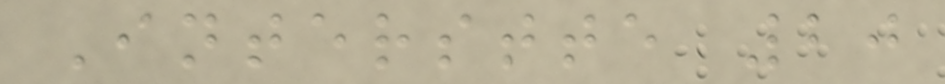Interstte 20
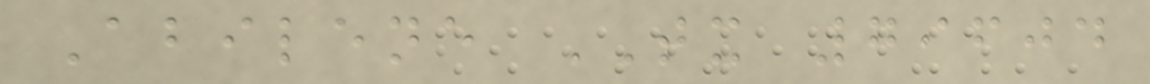Abilene TX 79604
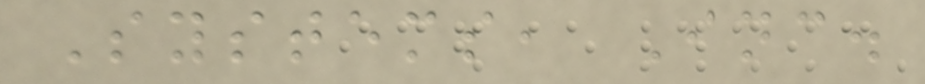Systems, Inc.
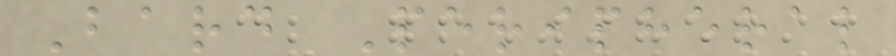Bard Peripheral
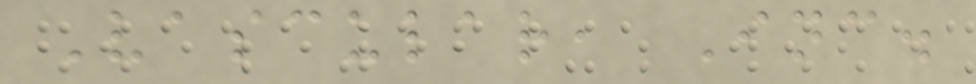Vascular, Inc.
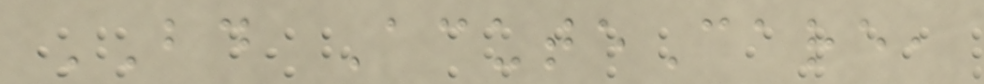BD AcuteCare,
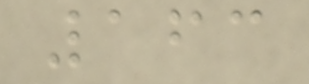163
